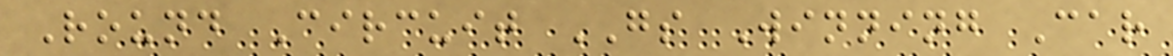Round Circuit GS Winning Car
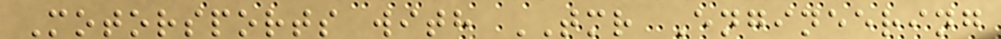Motorsports with TMR Engineering
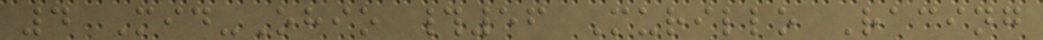4 Mid-Ohio #56 Murillo Racing
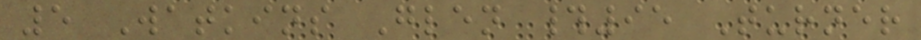5 Watkins Glen #95 Turner
